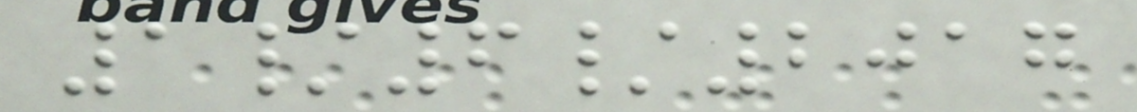1/6/2017
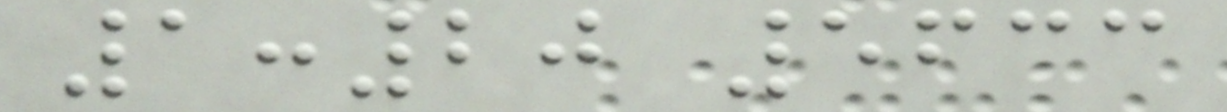1:20 5633
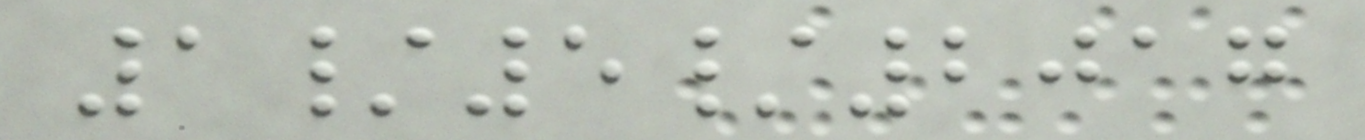1/5/2017
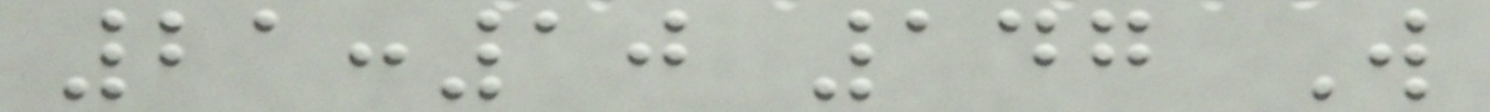21:10 147 W
